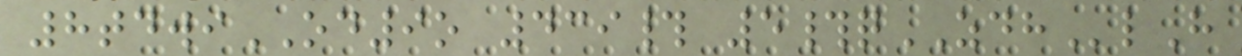8tdwiOD9o 439# 5#qZDHlH
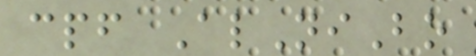cpf AlNiBo
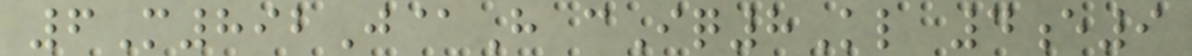6M892J@H cIq8Kl 4e9
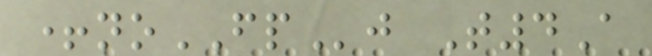+noFPj T4A
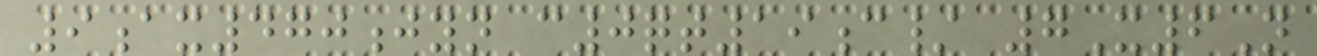9ax470jyn c0qt19c/ 7X6N
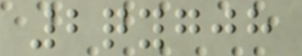2qygjh
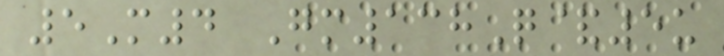5M4 Gm138Q&5u
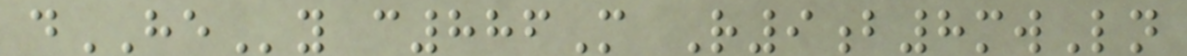dHEy c886M R9b8mwLn
